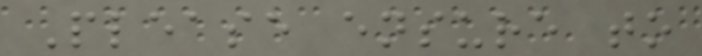Please ensure to
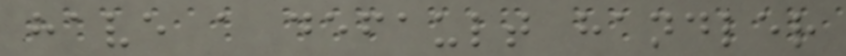have a default handler
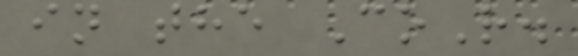in the CoR.
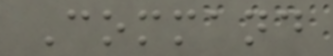Command
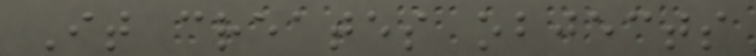It creates objects
